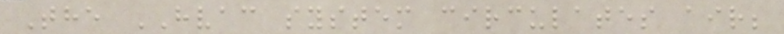The HVAC system circulates air;
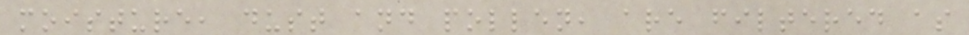moisture, dust and pollen, are filtered as
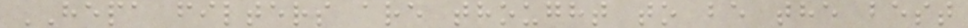HEPA filters are thought to be the best
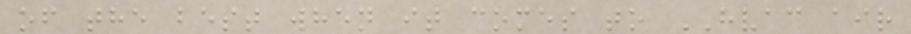of the best when it comes to HVAC air
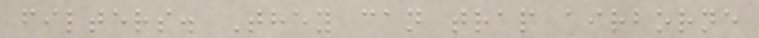filters. They can trap airborne
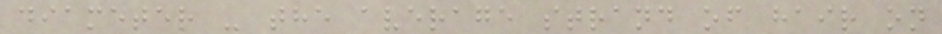diameter - the average strand of hair on
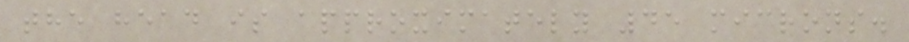the head is approximately 45 microns.
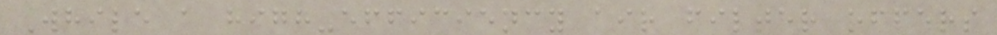While a high-efficiency air filter offers
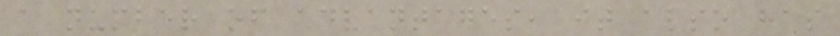a number of advantages, it also has
